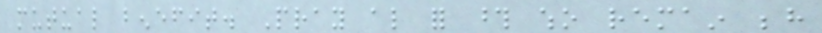mutual benefit. Pray also for those who remain behind
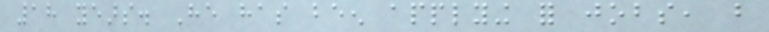18 years. He has been applying for jobs, but
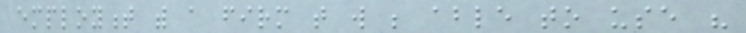employment with a firm that will be able to use his
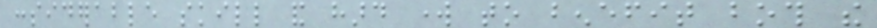considerable skill and hard work to benefit both the
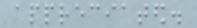appreciated.
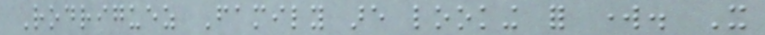Rodriguez Family are looking for work. It
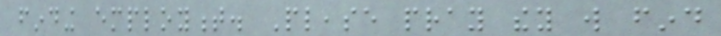finding employment. Please pray they will find
